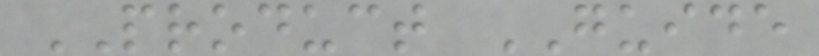PRODUCT GUIDE
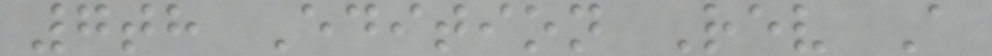7th Edition Rev A
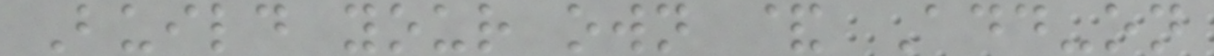Build your own & Add-on
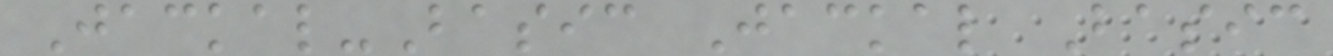Jackal-Basic Jackal Basic
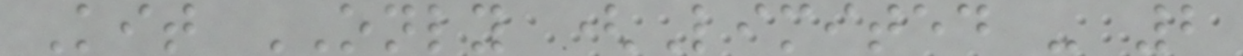Kit ONLY (Limited - 2
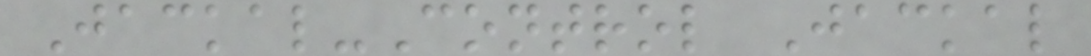Jackal-Control Jackal
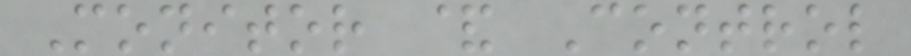Monitor & Control
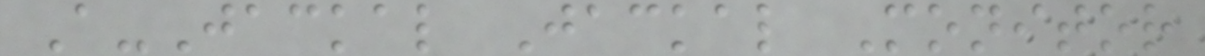A-Jackal Jackal Monitor
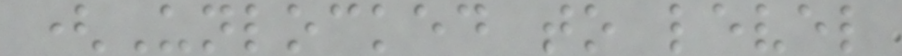(Unlocked to level
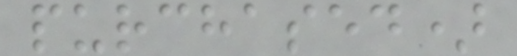purchased)
